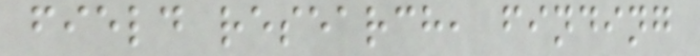field research, finding
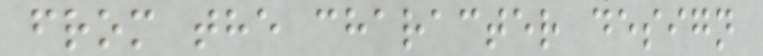from the character design
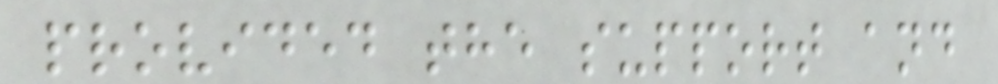provided the support and
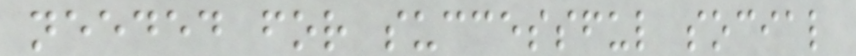needed for successful social
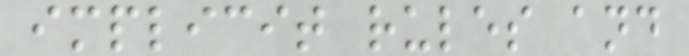implicit rules and
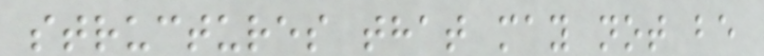structures that may not be
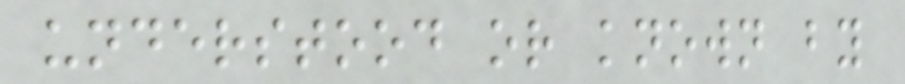understood or known by
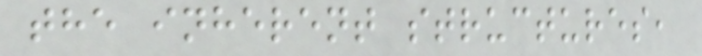the inherent structures,
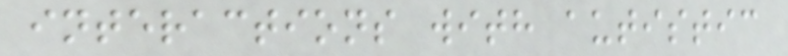interactions with autistic
